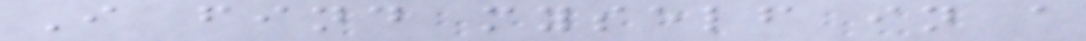I find myself in a
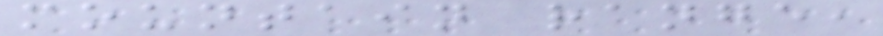mountain range,
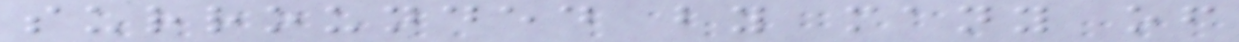surrounded by many of
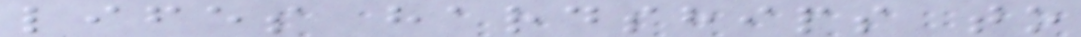lifes hardships to
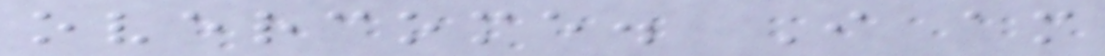overcome. I am
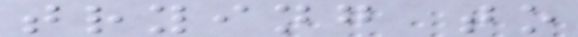trying to
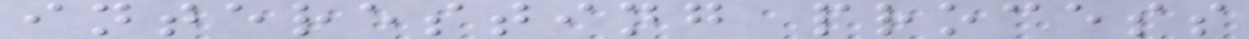interesting process
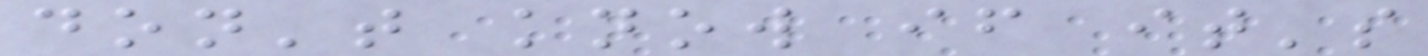don't know if it's
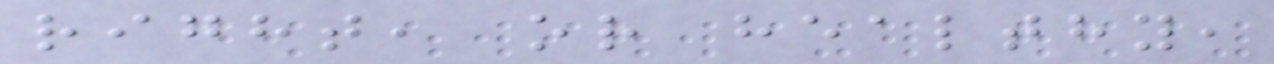right, or healthy,
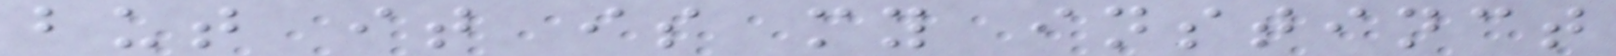but it is my instinct
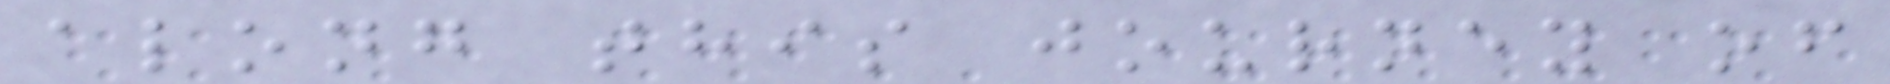along this journey of
